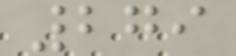279
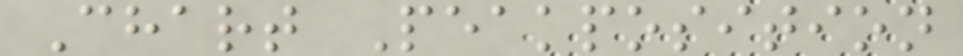Chart Peakposition
